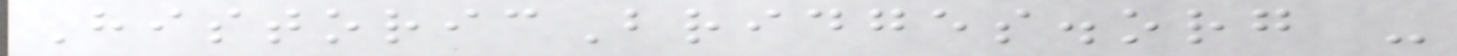HistoricBridges.org -
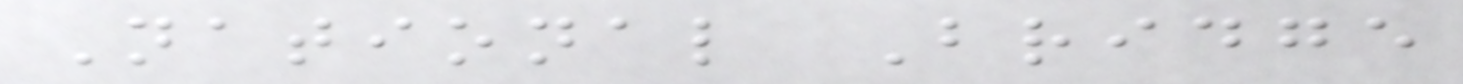National Bridge
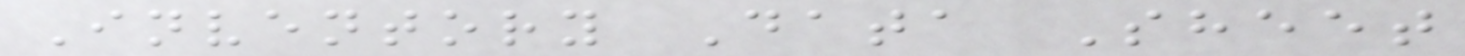Inventory Data Sheet
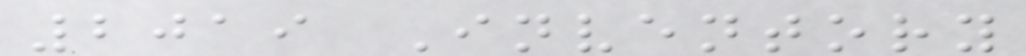2019 Inventory
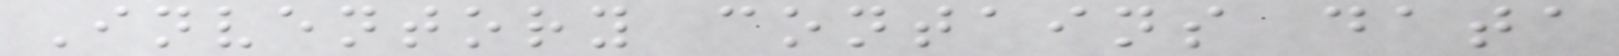Inventory contains data
